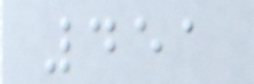451
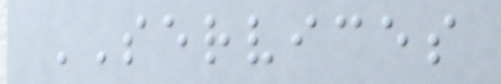SERVICES
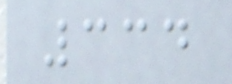334
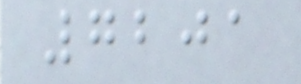7201
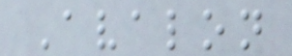Avalon
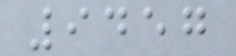9457
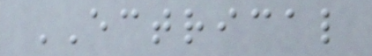ECTRICAL
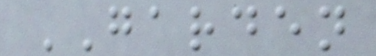GARDEN
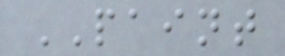PAINT
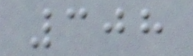308
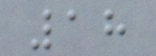18
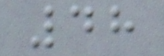48
